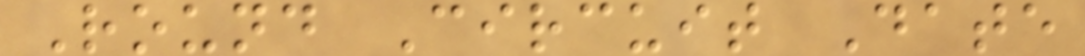Round Circuit Date
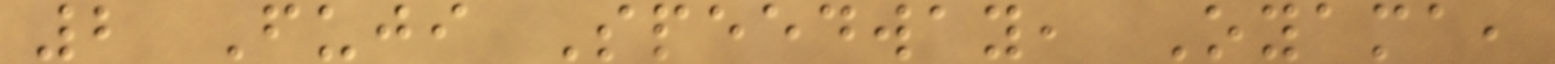2 Fuji Speedway, Oyama,
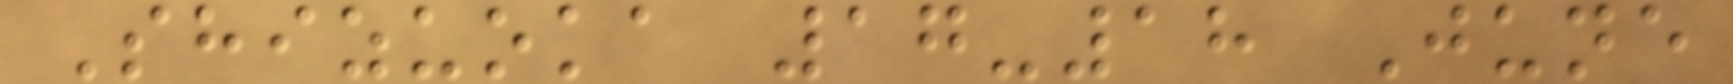Shizuoka 17-18 June
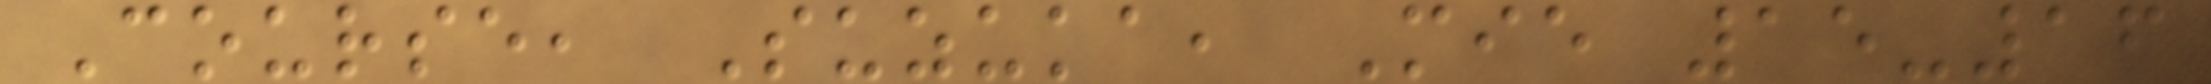Course, Suzuka, Mie 15-16
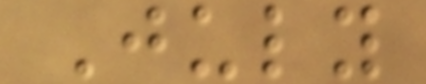July
